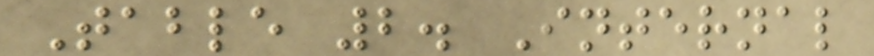Table 2. Internal
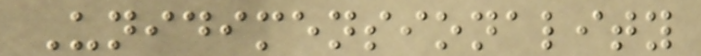Unidimensionality
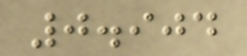0.904
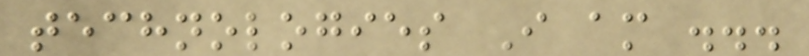technologies I am ...
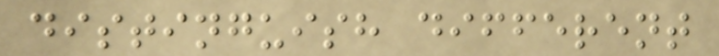distinguish different
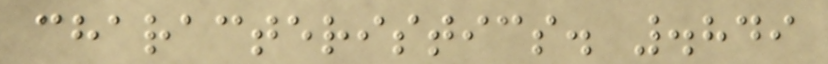characteristics. .849
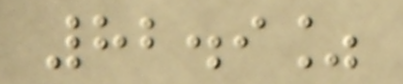82.9%
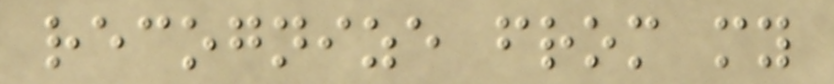recognize from my
